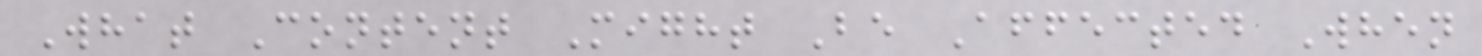What Content Might Be Affected When
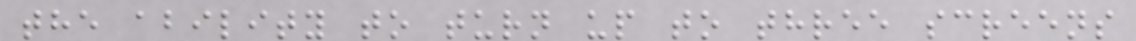the ability to turn up to three screens
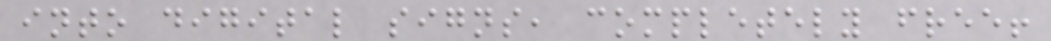into digital signs, completely free!
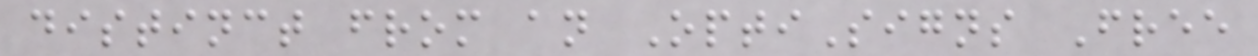distinct from an OptiSigns Free
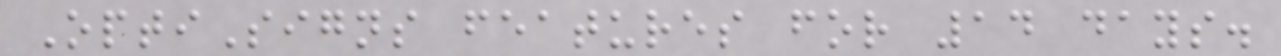OptiSigns features for 14 days.
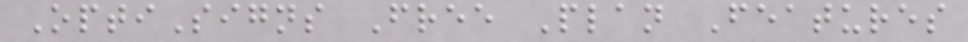OptiSigns Free Plan Features
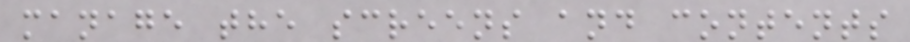manage the screens and contents
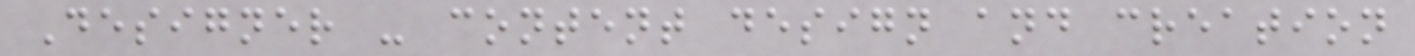Designer - content design and creation
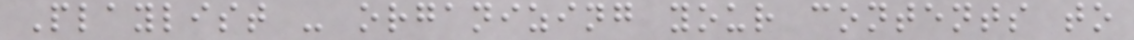Playlist - organizing your contents to
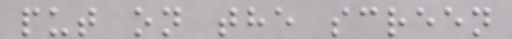put on the screen
